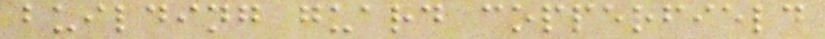building guard copperfield
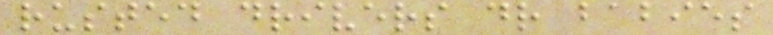rusted drivers dr babies
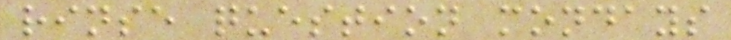rinse question mondays
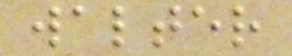walter
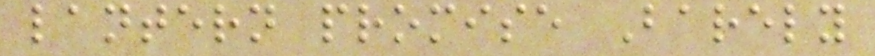lantern promise Barely
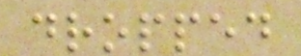dropped
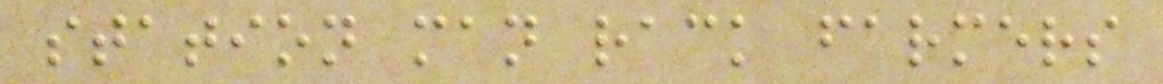station man rack farmers
